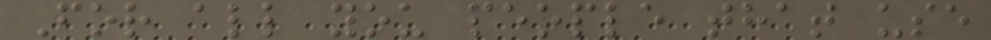For all you people that use
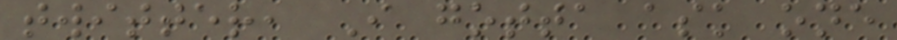twitter, I gotta ask one
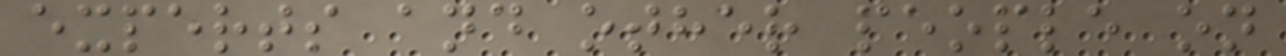experts and other people on
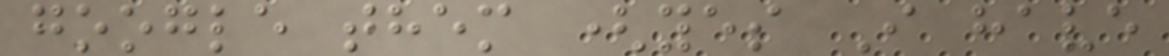google them (yes I have
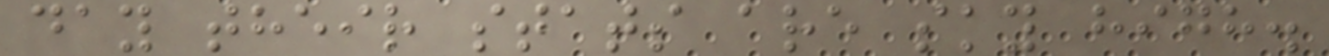day their stats are sky high.
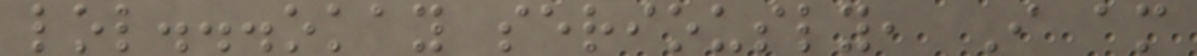lol...okay seriously, I am
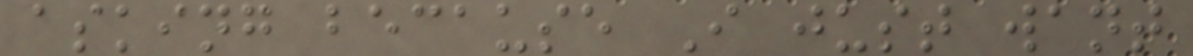asking because I just want
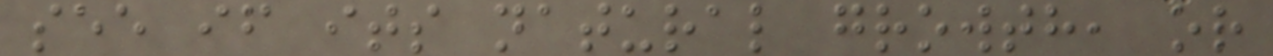see if its natural growth, or
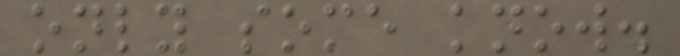only some know.
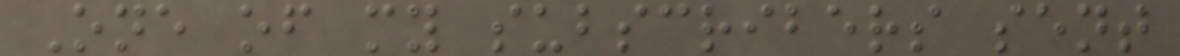One of my subscribers sent
